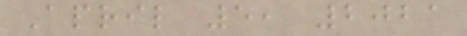April 5, 2021
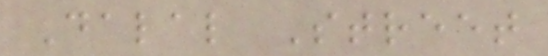Dalal Street
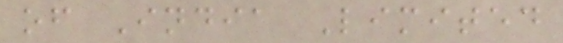of India Limited
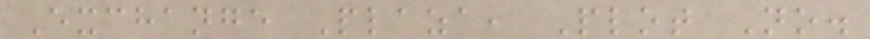Exchange Plaza, Plot No.
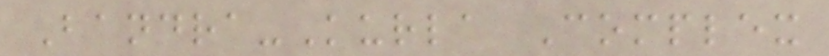Bandra-Kurla Complex
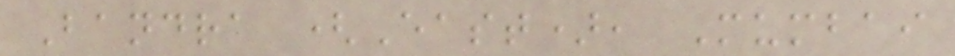Bandra (East), Mumbai
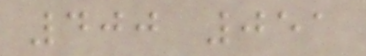400 051
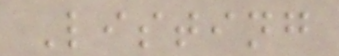Listing
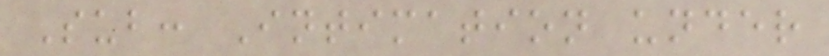Sub: Intimation under
